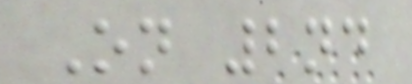On 2nd
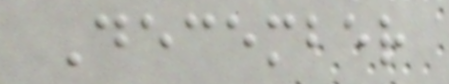December
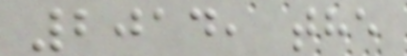2014, the
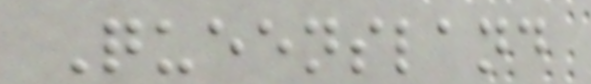Queensland
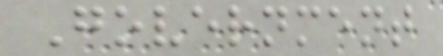Government
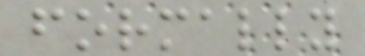formally
